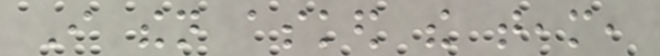I then asked the team,
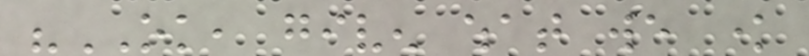"OK, given what we know
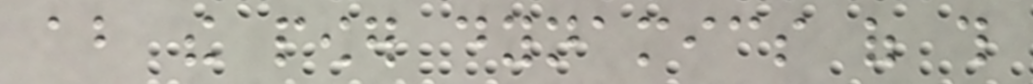about the power dynamics of this
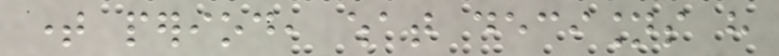time period, what decisions have
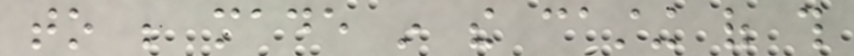to be made in the casting of this
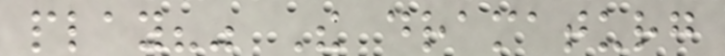play?" The dramaturg
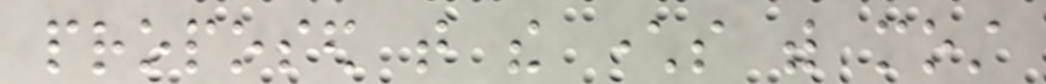proposed that the characters with most
